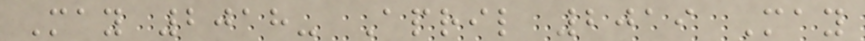May 2018- April 2019 May
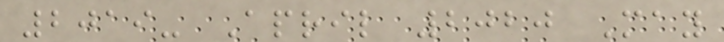2019- April 2020 May
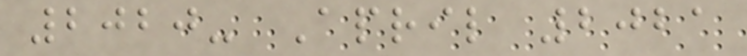2020- April 2021
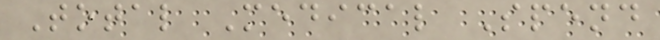Total Medical Spend
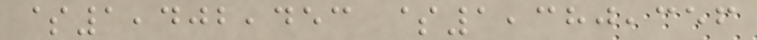$1,402,453 $1,380,356
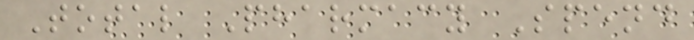Total Pharmacy Spend
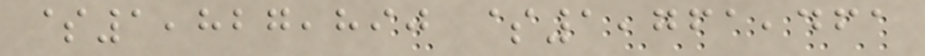$1,827,890 $1,761,461
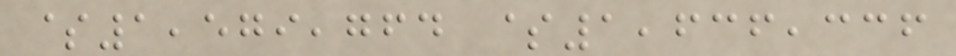$1,579,764 $1,636,336
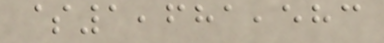$1,681,583
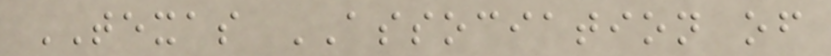TEXAS ASSOCIATION of
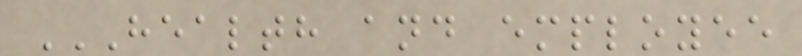HEALTH AND EMPLOYEE
